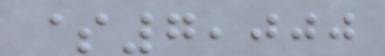$7,000
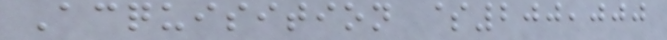Acquisition $200,000
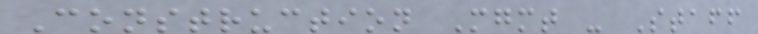Construction Mgmt - Staff
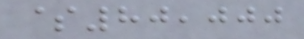$80,000
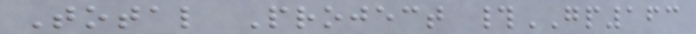Total Project #GP163
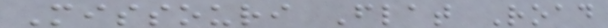Missouri Flat Road
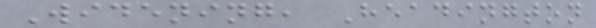Widening, Headington
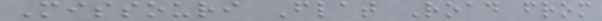Missouri Flat Road from
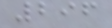296
